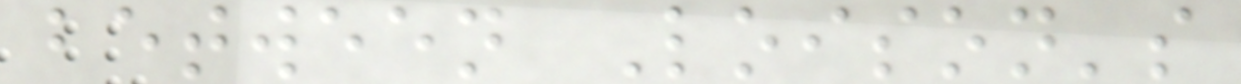between Loison's
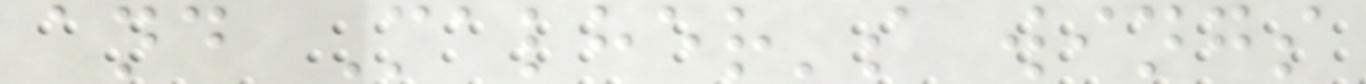and Malher's wings
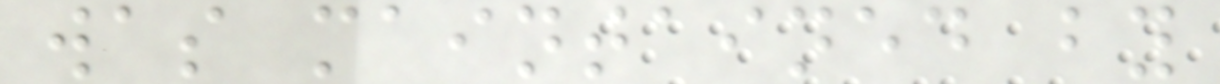was maintained by
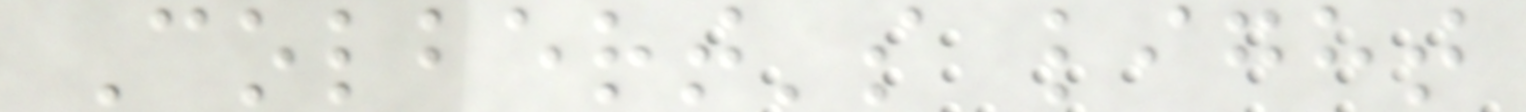Colbert's light
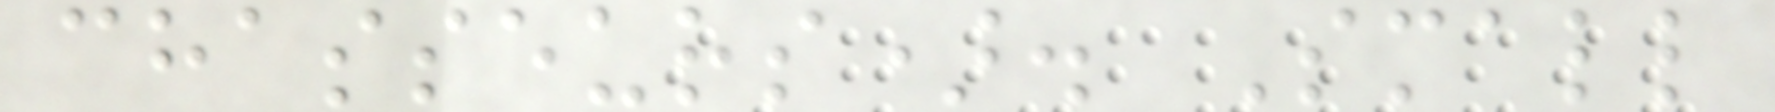chasseurs). Small
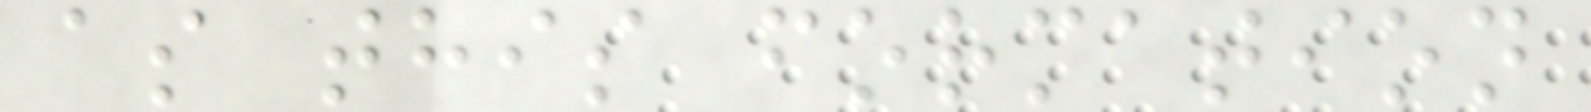as this formation
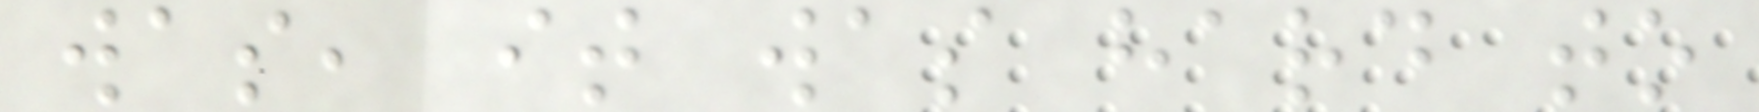was, it was hard to
